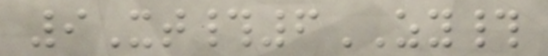9Xt#6ZY#
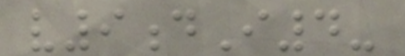v9dI4-
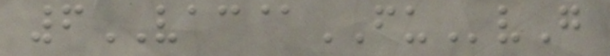6VAC@FUvG
